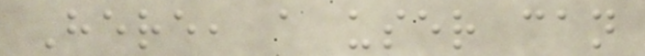Here, a user can
